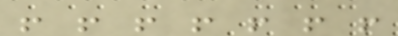! ! ! ! ! ! !
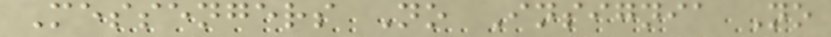Messengers No Insignia No
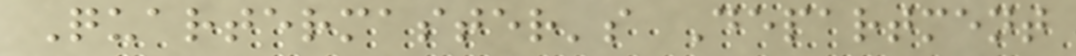Quartermaster's Department
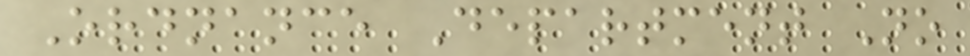Ordnance Department No
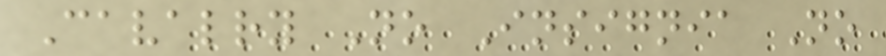Cavalry No Insignia No
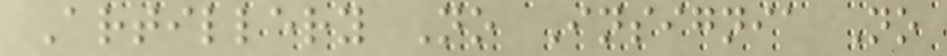Artillery No Insignia No
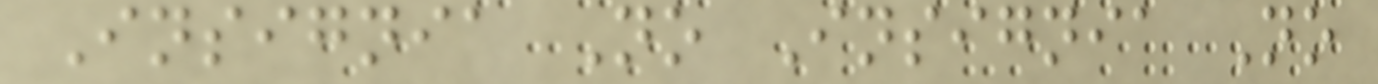Insignia No Insignia No
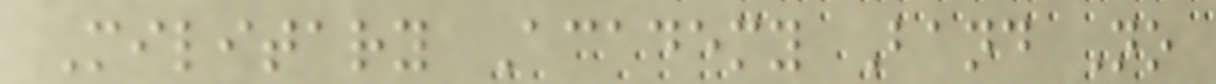Military Academy Band No
